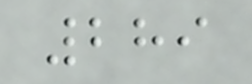289
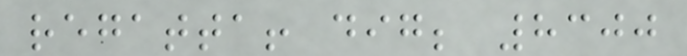regatta! dig; 8300
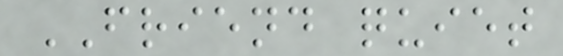FRIEND quiet
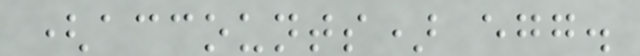(accounts) egg.
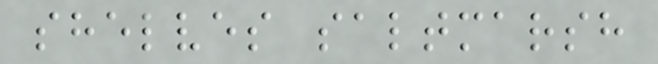shelves saltmarsh
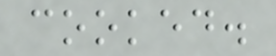cooked.
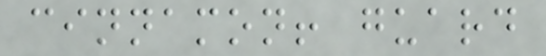cinnamon! guard
